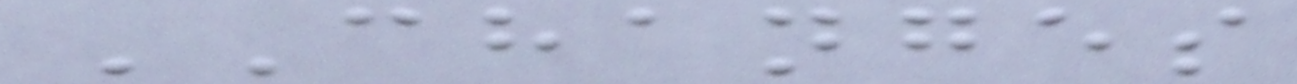CHANGES
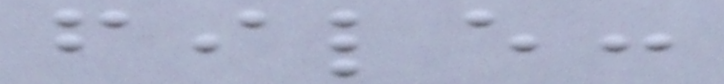file:
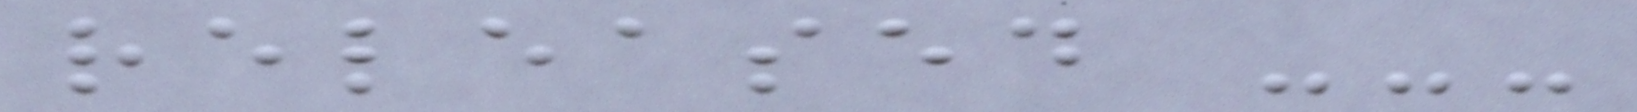released ---
